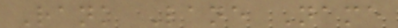Rank Lane Name
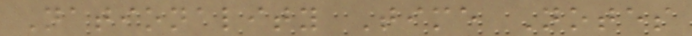Nationality Time Notes
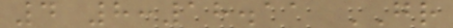4 8:18.11 GR
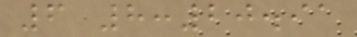6 8:20.91
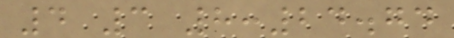4 3 8:24.74
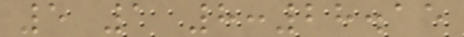5 1 8:28.15
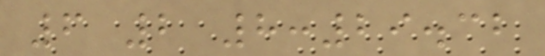6 2 8:29.32
